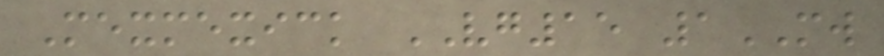Mexmexick VG15 1MW
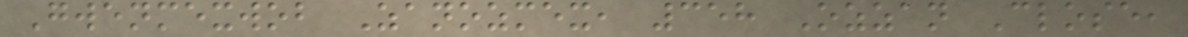Gwenmexwob Zanozmex, 358 Ozzan Close,
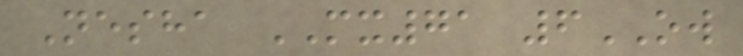Nesha MX71 6OW
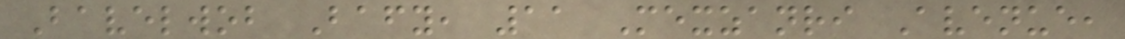Bavelwob Bafy, 11 Mexzanri Avenue,
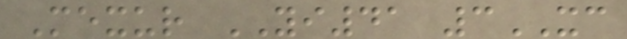Mexur YI41 3XC
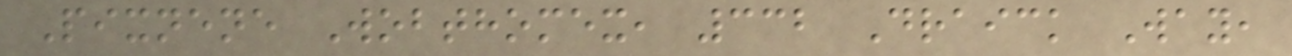Pixnene Wobthomex, 332 Draick Way,
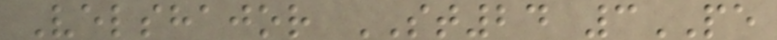Velshajor ST24 3PE
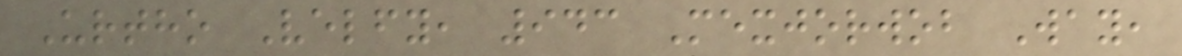Urtho Velfy, 943 Mexjorwob Way,
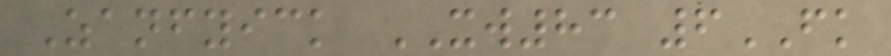Zanfyick XW83 6FK
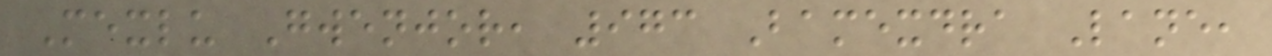Mexlu Gwenjor, 973 Bamexdra Lane,
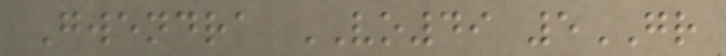Gwendra VO49 5GR
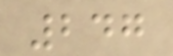247
